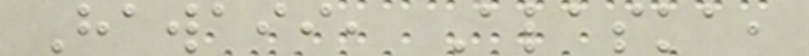Hawaii, Alaska,
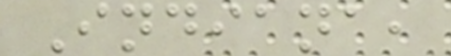Indiana,
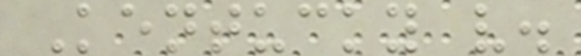Kentucky v.
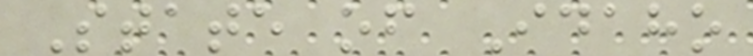State of Idaho
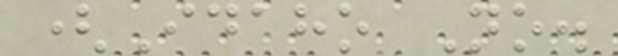(Idaho No.
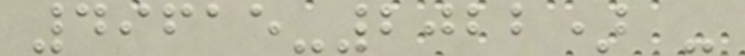49615-2022) -
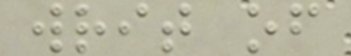writ of
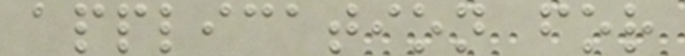application for
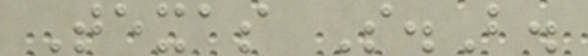Texas S.B.
